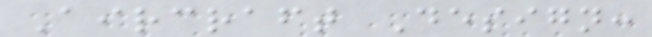Aircraft Design:
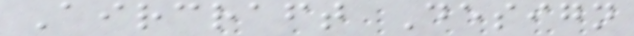Aircraft Design
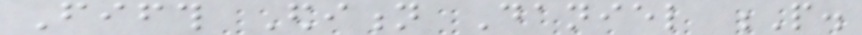Fifth Edition Daniel P.
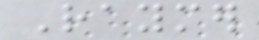Raymer
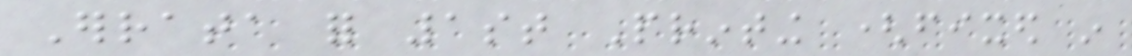Errata for 1st Printing (fixed in
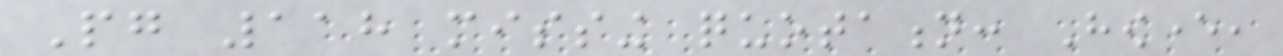Pg 118 missing quotation: However,
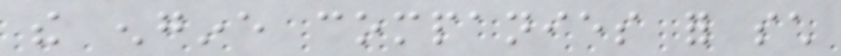the engine companies for such
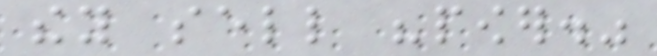they sell "power."
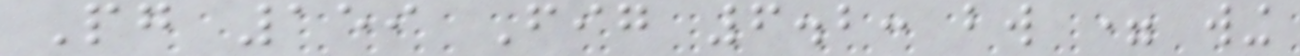Pg 159 Fig 6.2: bw = wing
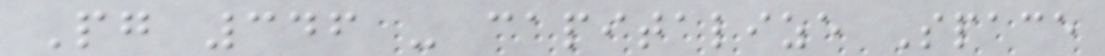Pg 346 - capitalize Space
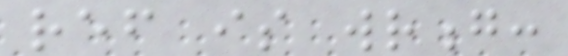ref is wrong:
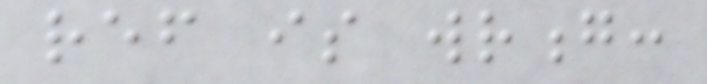ref is wrong:
